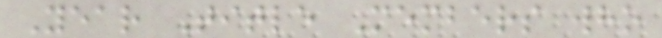Year Title Members who
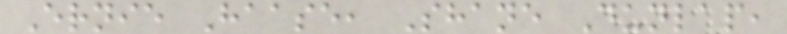Ernie Haase, Shane Dunlap,
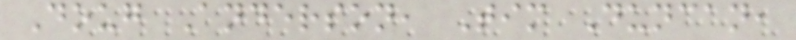Doug Anderson, Tim Duncan,
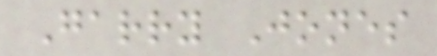Garry Jones
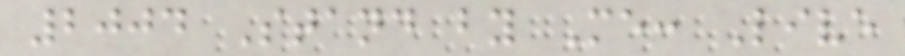2004 Stand by Me: Live
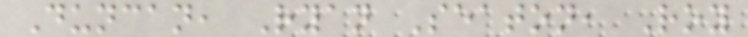Duncan, Ryan Seaton, Roy
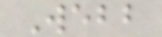Webb
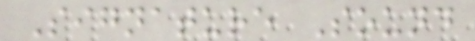Signature Sound
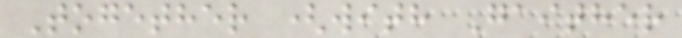Together (with Gaither
